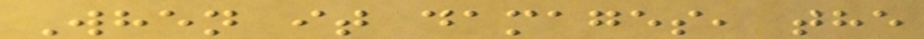When it damages, the
